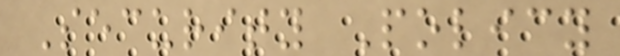Security Policy
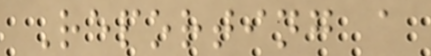Reporting a
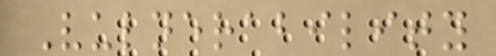Vulnerability
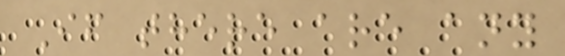If there are any
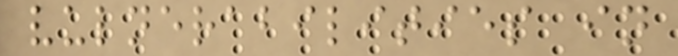vulnerabilities in
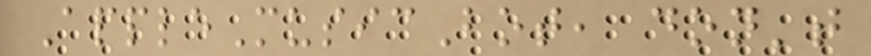AppleMusicBot, don't
